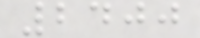2400
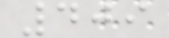409
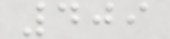409
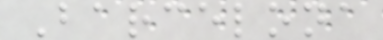Barcelona
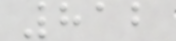812
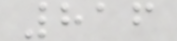816
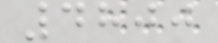4800
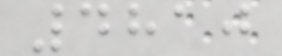4810
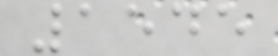1545
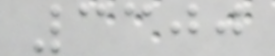3300
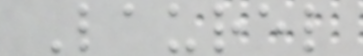Laurel
